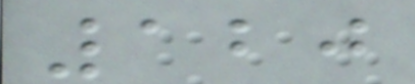120
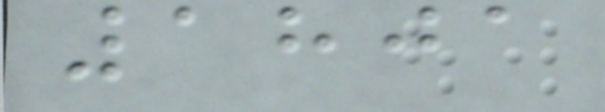1801
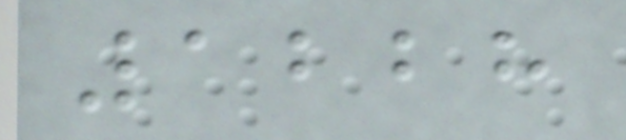1228
